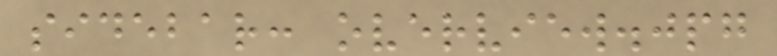sidebar: overview.jpg
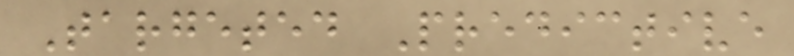Targeted Predictive
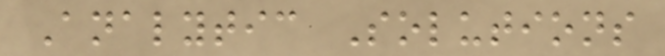Analytic Solutions
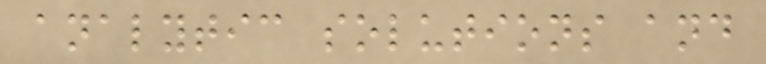analytic solutions and
